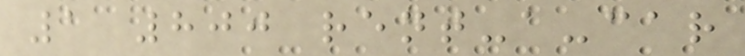1 800 rent-a-car
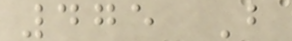475 B
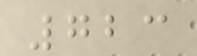723
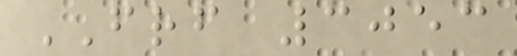FRF 3053
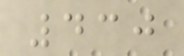430
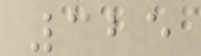325
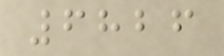6826
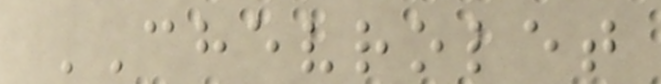CHEVROLET
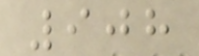908
